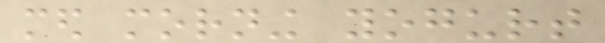med morning yogurt
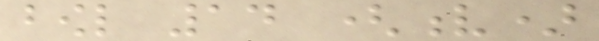bowl 14 (v)
